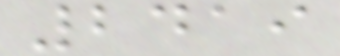2419
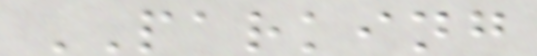PARKING
